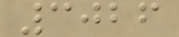3026
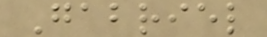Gabriel
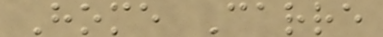Home Carre
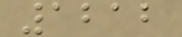1212
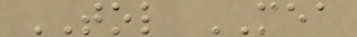TOL MEA
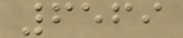6569
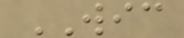WIC
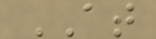AT
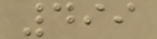499
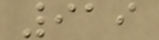919
